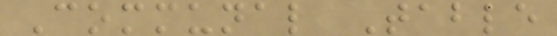Communal Table
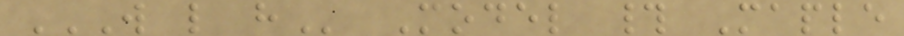W L H Model # Maple
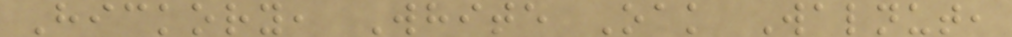Hickory, White Oak Walnut,
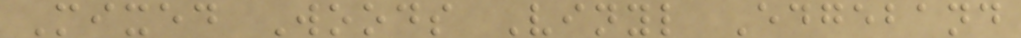Mixed Woods Vinyl Edgeband
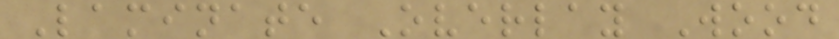Laminate Overlay Wood
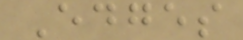Edges
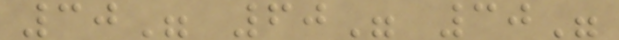30" 60" 30"
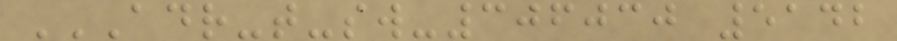ADR-T-SW-306030 5142
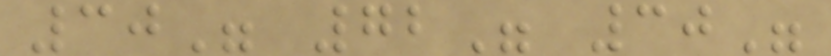30" 72" 30"
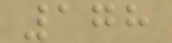178
